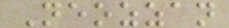Neozzan
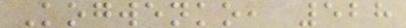Kogwenko, 528
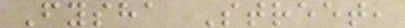Fysha Street,
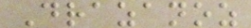Drazanoz
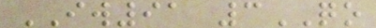IW91 3QO
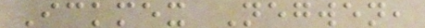Ickmex Negwen,
